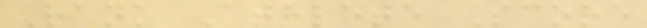Rank Athlete Score
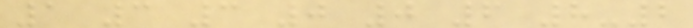1 3 3 0 0 6 8-2
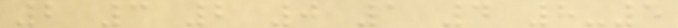2 3 2 0 1 4 8-5
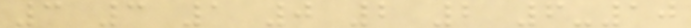3 3 1 0 2 2 6-10
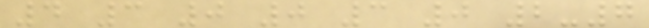4 3 0 0 3 0 2-7
